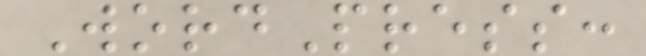WordPress:
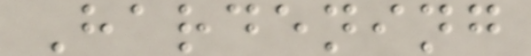Hardening
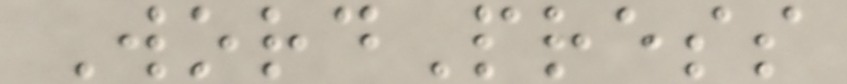WordPress
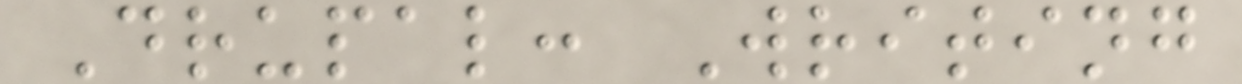Drupal: Writing
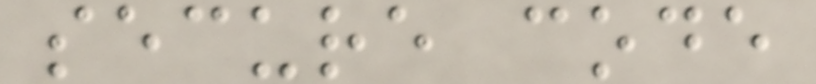secure code
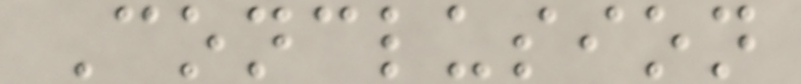Conclusion
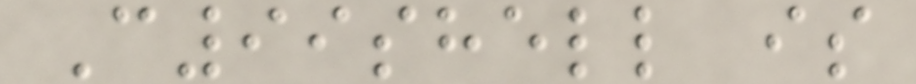C99shell is
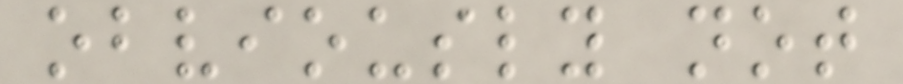obviously not
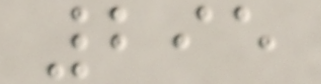295
